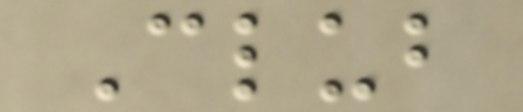Club
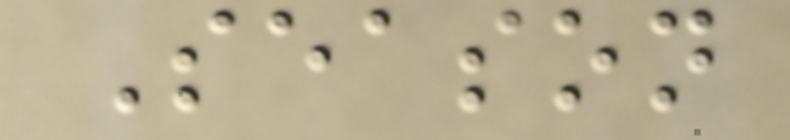Season
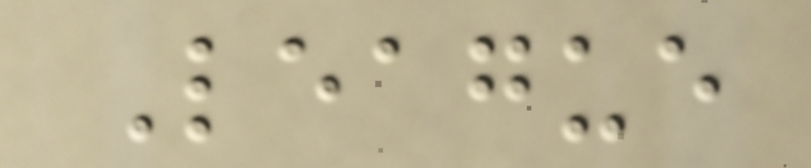League
